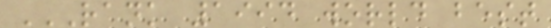RANK 1994 WORLD BEST
